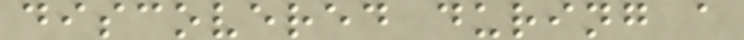discovered during a
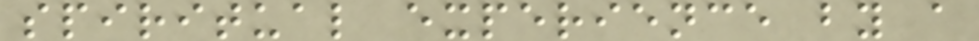spiritual experience by a
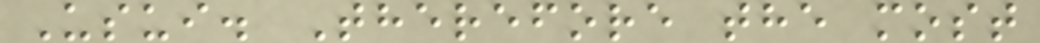Usui. Therefore the most
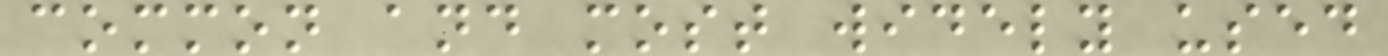common and most widely used
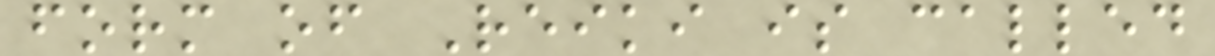form of Reiki is called
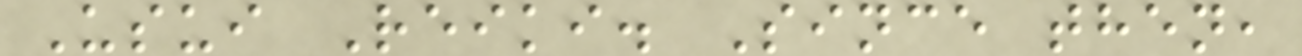Usui Reiki. Since then,
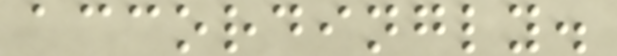accordingly.
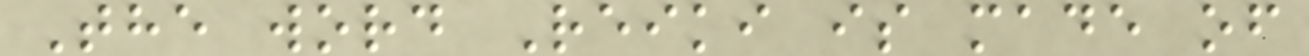The word Reiki is made of
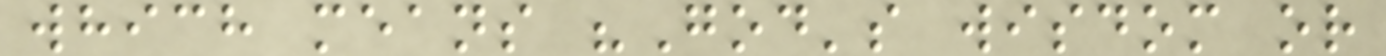which means "God's wisdom or
